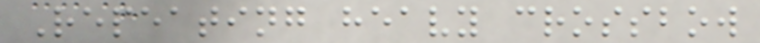Repeating heavy crossbow
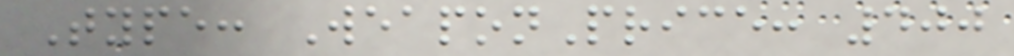Type: WeaponPrice: 400
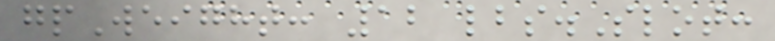gpWeight: 12 lbs.Slot:
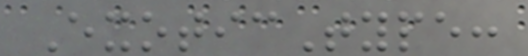ExoticType:
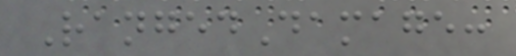RangedDamage:
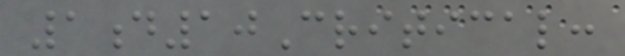1d10Critical:
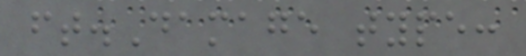ft.Damage type:
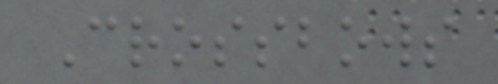Crossbows
